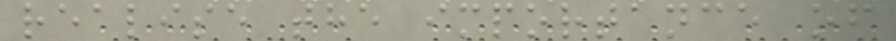realise the importance of
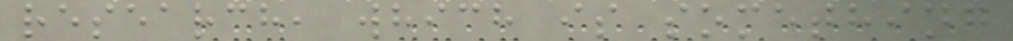research, which is something
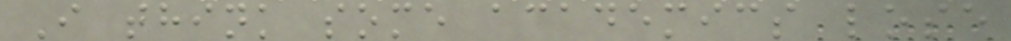I think some academics lose
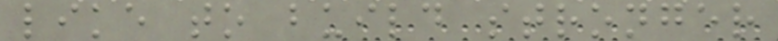like to build stronger
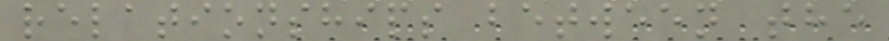relationships between the
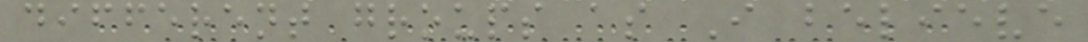different groups as I believe
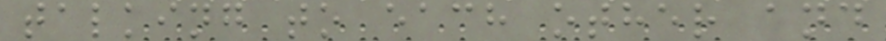talking to each other and
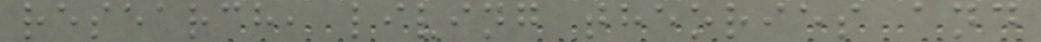research, living theories and
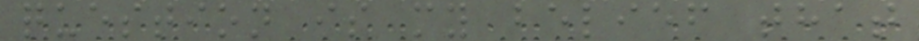question is my belief that
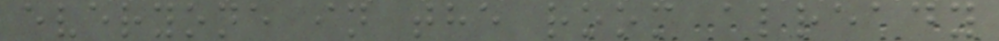everyone in the room already
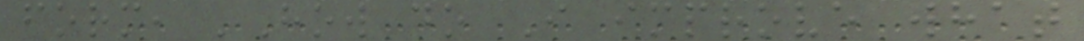form, 'How do I improve what
